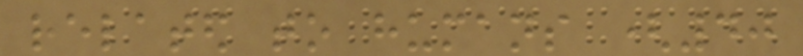related to humans (40
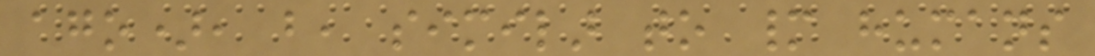ago), but, similar to many humans
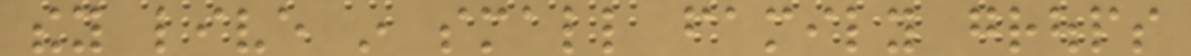they live in small family groups
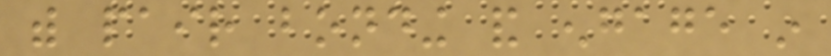with pair bonding and engage in
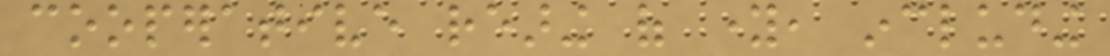cooperative rearing of young, including
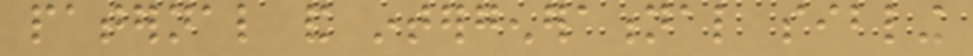paternal and intergenerational sibling
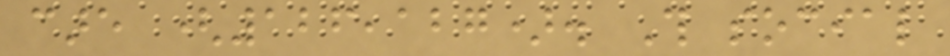care (126,127). This social
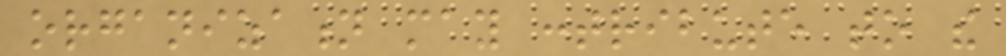organization may contribute to the
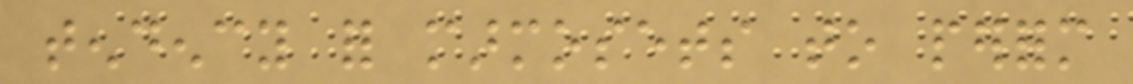tendency for marmosets to perform
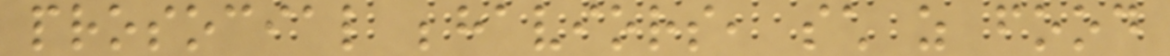prosocial behaviors, such as food
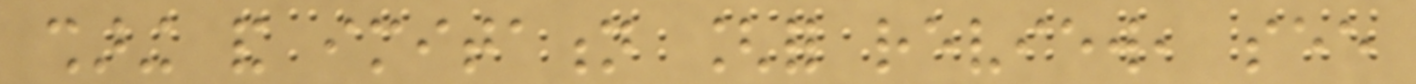sharing and imitation [for review, see
